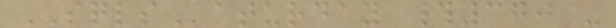SQLSaturday #370 -
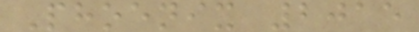Phoenix 2015
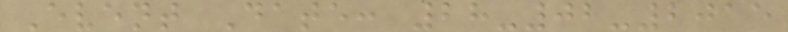Event Date: 28-02-2015
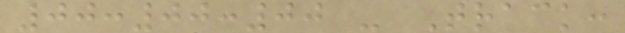00:00:00 - Track:
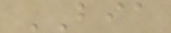BIA
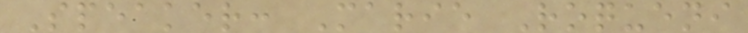Speaker: Marie Roqueni
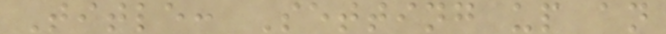Title: Setting up an
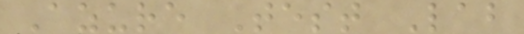Azure Test Lab
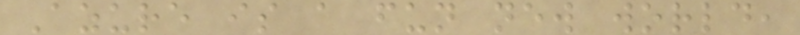Azure is a fun new world,
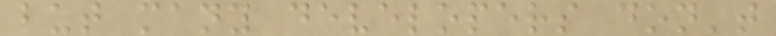but many developers don't
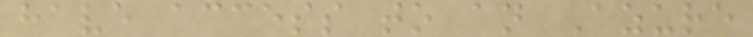have access to an Azure
